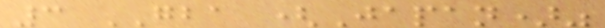3 GBA (Japan)"
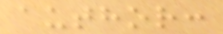author:
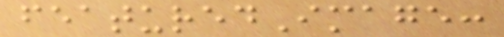featuredImage:
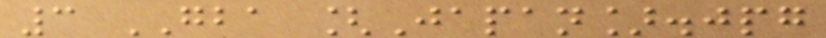3 GBA [Japan].jpg
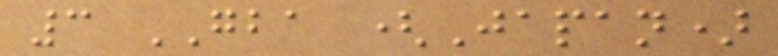3 GBA (Japan)
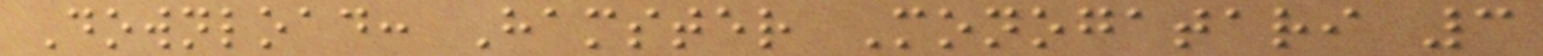Download: Hamster Monogatari 3
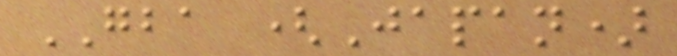GBA (Japan)
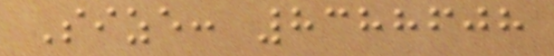Size: 8388608
